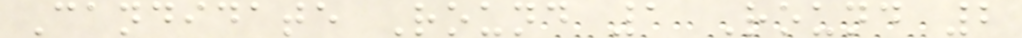Candidate Round 1 Round 2
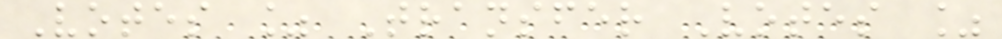Votes % Transfer Votes %
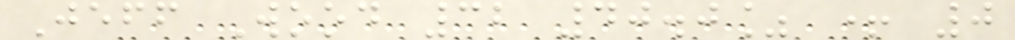Jeff Wood 32 40.0% + 0
